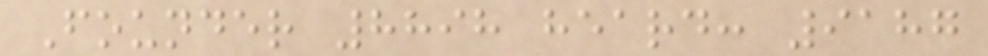Founder 8898 heard: 9187
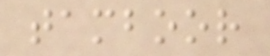tamboor
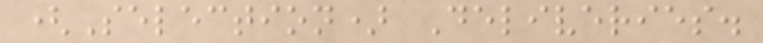(Selection) Deliveries.
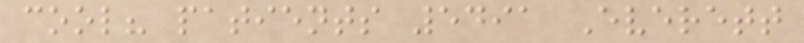cool? patients 5491 Everett
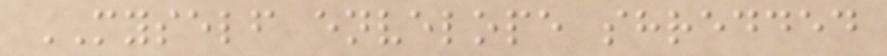MYSELF envelope shredded
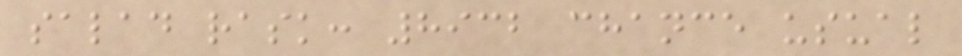salad rask: 8932 chance usual
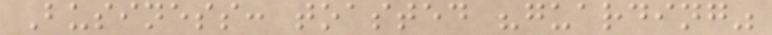Business: toasted "guarding"
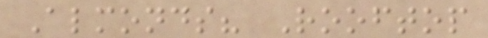Almonds? Rooftop
